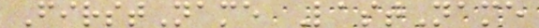FirstName LastName
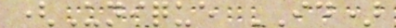(Unique ID)
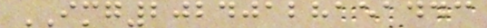IMG20240128151443
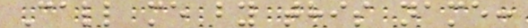Call me by this name:
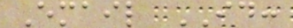Email ID:
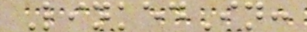LinkedIn:
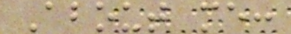About me:
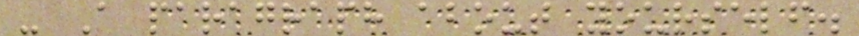- A paragraph about yourself.
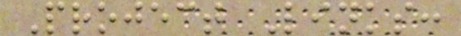Project Links:
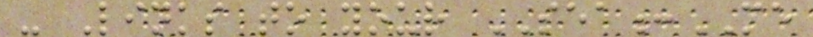- Links to your SEA:ME
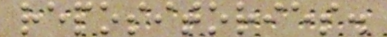repositories.
